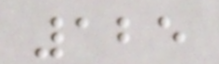125
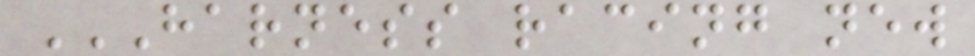HARNESS RACING NEW
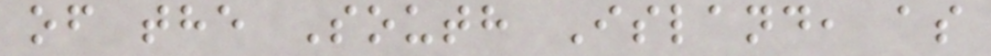of the South Island, as
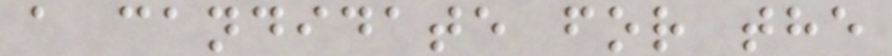a candidate for the
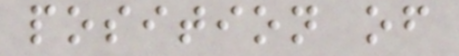position of
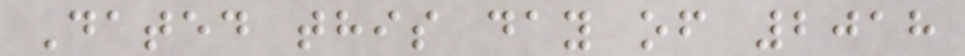Dated this day of 2018
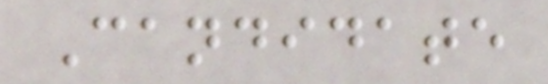Candidate
